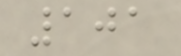101
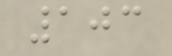103
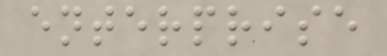enterprise
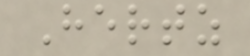Hertz
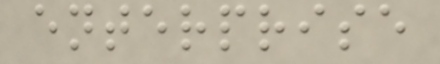enterprise
